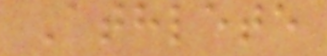Athlete
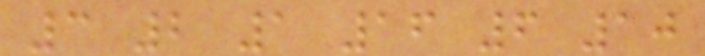3 2 1 16 6 10
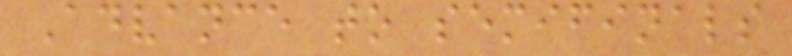Advance to semifinals
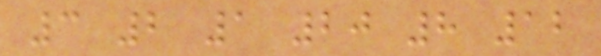3 2 1 20 8 12
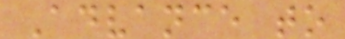Advance to
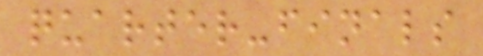quarter-finals
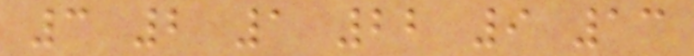3 2 1 22 9 13
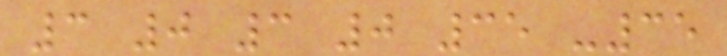3 0 3 0 35 -35
